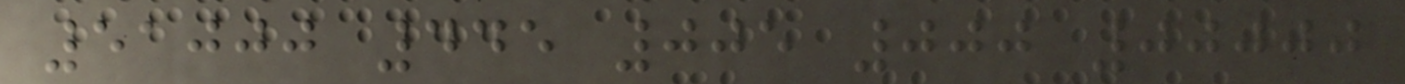51000 445 005 000 00000
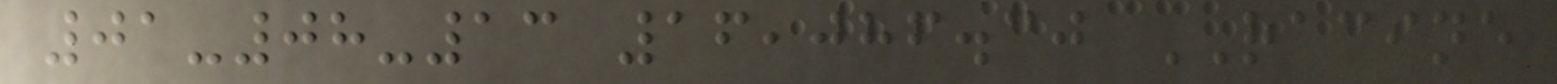01-08-13 16,086.30 RACINE
